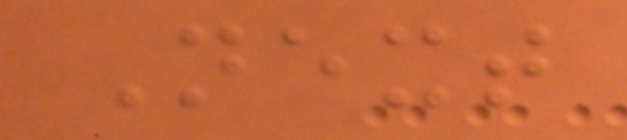Next
